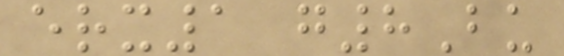erx1 g8Bu
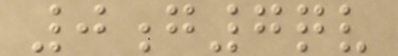0g7qv
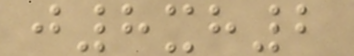j8xh2
